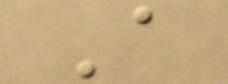A
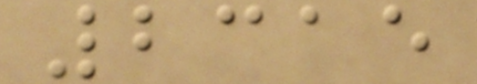2315
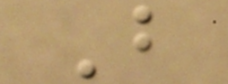B
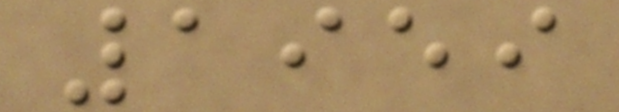1959
